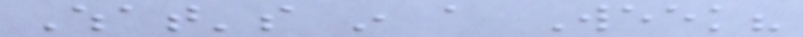What's in a Week?
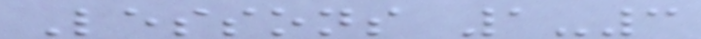Lessons 1-3
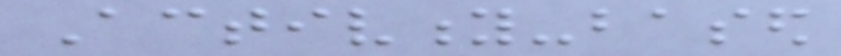Activity-based
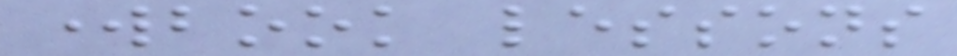workbook lessons
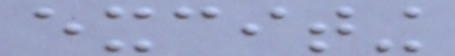exciting
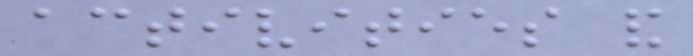activities and
